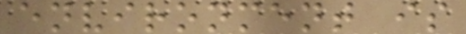environment is
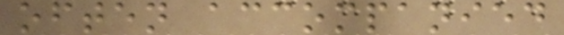often accompanied
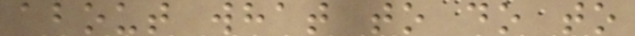about what to do to
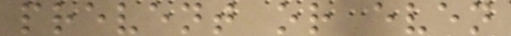prevent or even
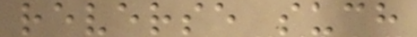reverse such
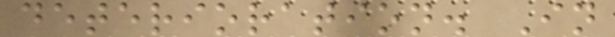deterioration. In
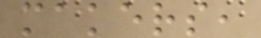makers,
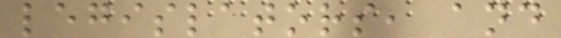legislators, and
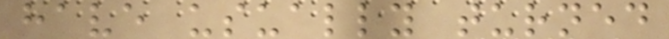have usually turned
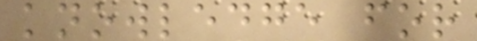knowledge for
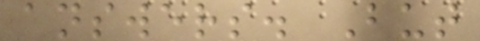answers. But
